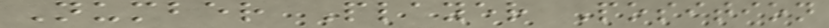Number Player Position
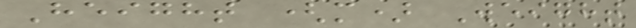Height (m) Weight
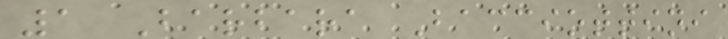1 Barbara Bacciottini
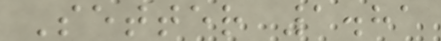Setter 1.81
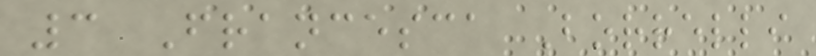3 Francesca Borrelli
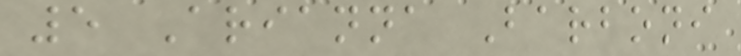5 Arianna Barboni
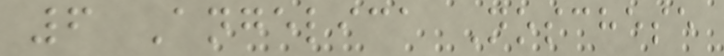6 Angelica Noschese
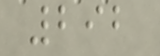292
